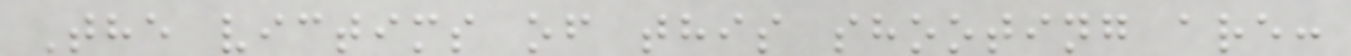The victims of this shooting are:
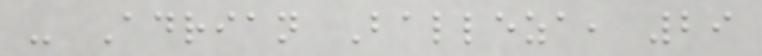- Adrian Balleza, 29
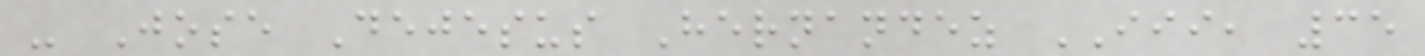- Jose Dejesus Hernandez III, 35
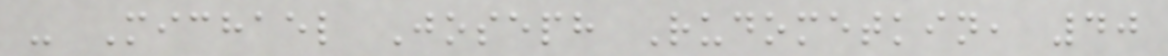- Michael Joseph Rudometkin, 40
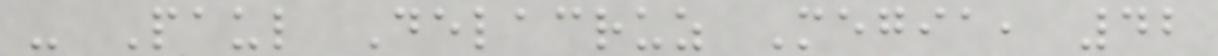- Paul Delacruz Megia, 42
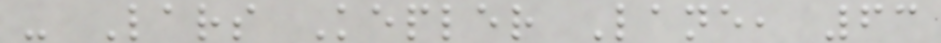- Lars Kepler Lane, 63
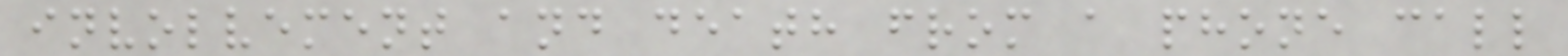involvement and death from a phone call
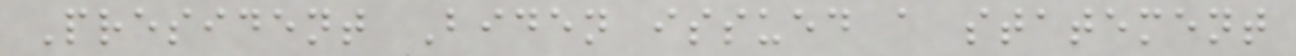President Biden issued a statement
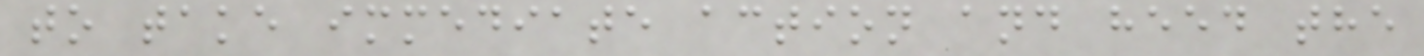to take immediate action and heed the
